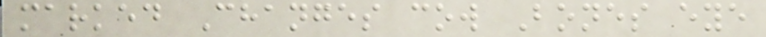marked Changes cow Bones eye
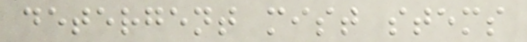detergent mist stems
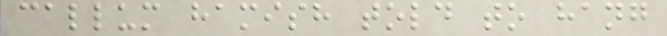callum hamish told to hang
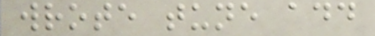wrote tune add
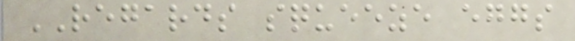REGARDS squeeze eggs
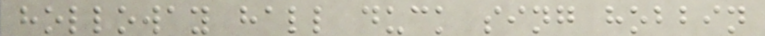holloway hall duck sing hobbin
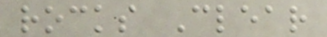rocks Clear
